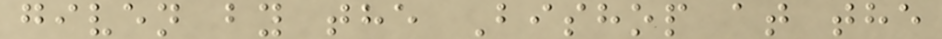given by the Bishop at the
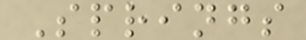Springs
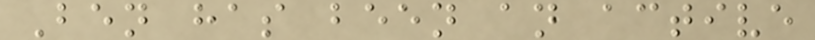Ben has been an active
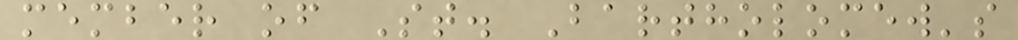member of St. Bartholomew's
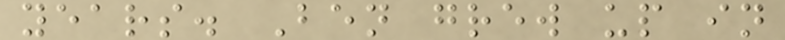years. Ben grew up in
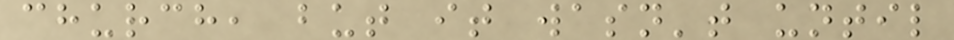church, but it wasn't until
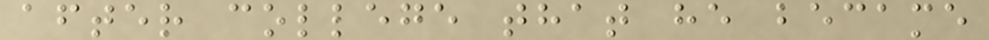after college that he became
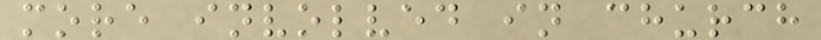more involved in church
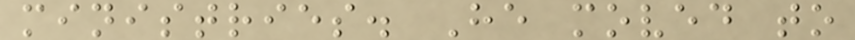ministries. He moved to
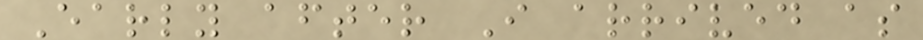Early after I arrived as
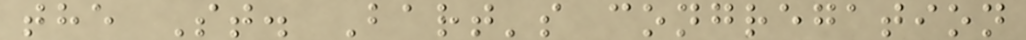the St. Bart's congregation
